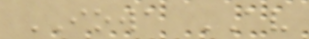IOWA AV
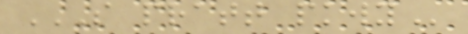S PRATT PKWY
